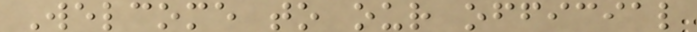Welcome to our official
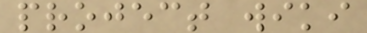project wiki
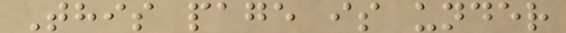This page is under
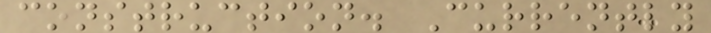construction. Currently
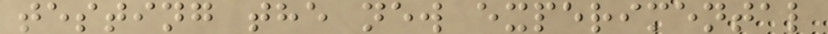testing the new experimental
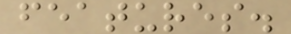features.
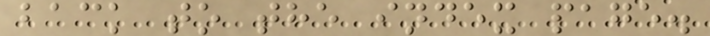back to the index page.
